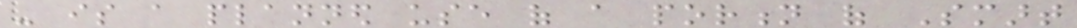- is a planned use of a portion of Smart
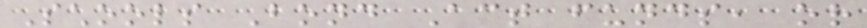Schools Bond Act funds, or
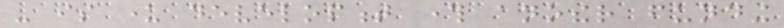- is under development through another funding
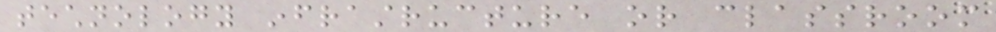technology infrastructure or classroom
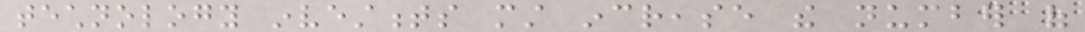technology investments must increase the number of
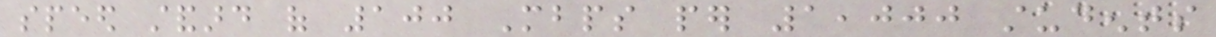speed standard of 100 Mbps per 1,000 students
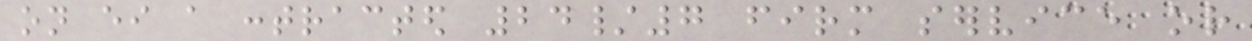on either a contracted 24/7 firm service or
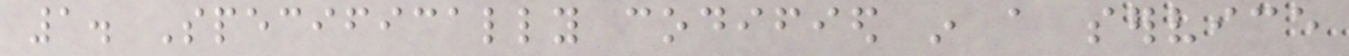1. Specifically codified in a service
